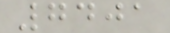7401
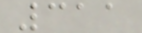311
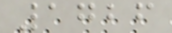1726
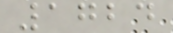1724
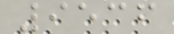9536
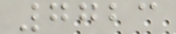7723
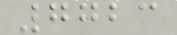7723
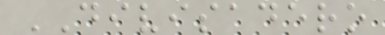DIVISADERO
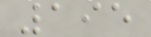195
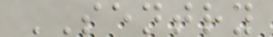SENTRY
